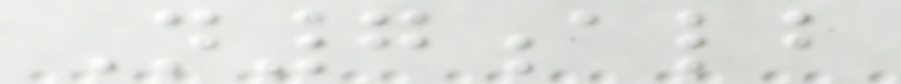N7alb
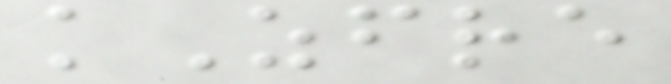kZfre
